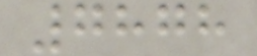7878
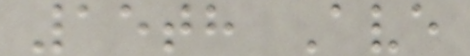15th Ave
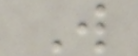W
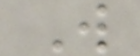W
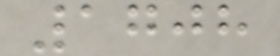1708
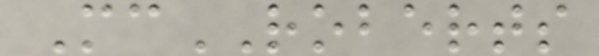McROBERTS
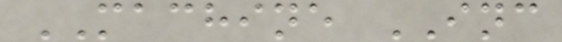MACHINE INC
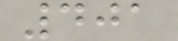401
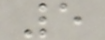5
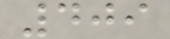409
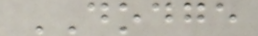DODGE
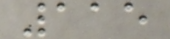115
